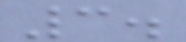3.
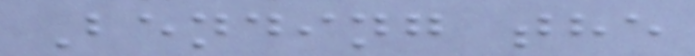Bending the
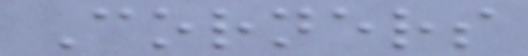Corners
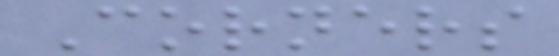Corners
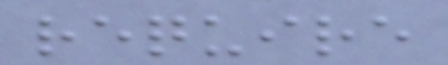require
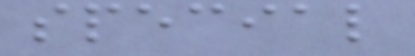special
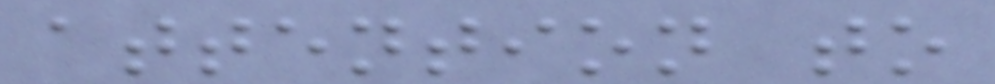attention to
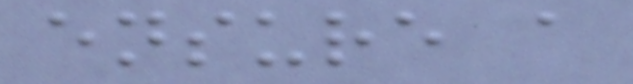ensure a
